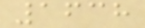1638
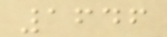1646
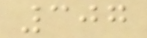307
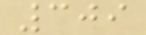309
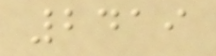2419
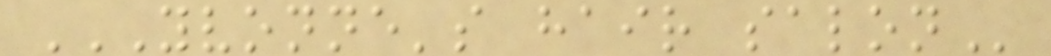YVONNE'S HAIR SALON
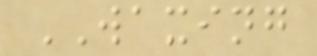WAXING
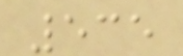535
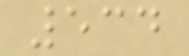534
